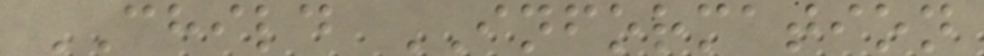CHILD INFORMATION
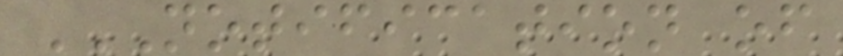NOTIFICATION OF
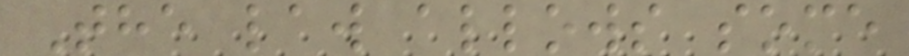The law allows some
